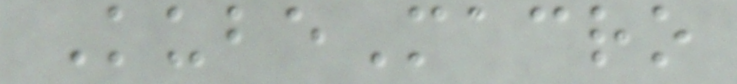KubeMacro
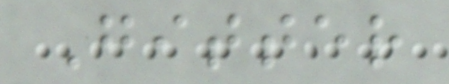Gitter
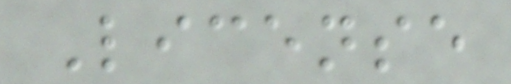License
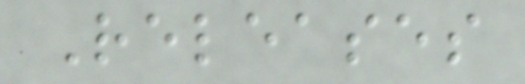Releases
